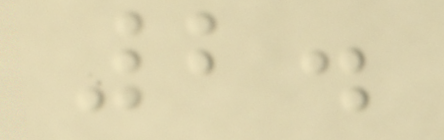2.
